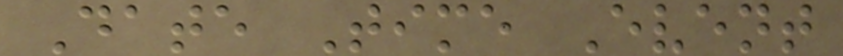Date Time Event
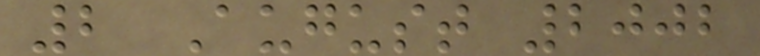2 August 2002
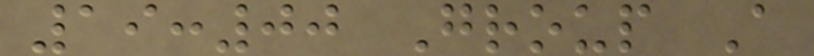19:00 Group A
